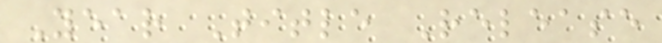Year Title Release
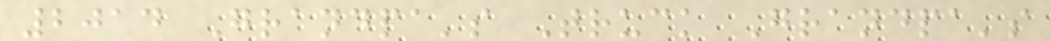2014 Grandpa's Truck Grandpa's
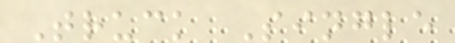Truck Single
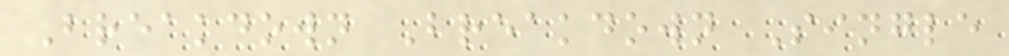Breakdown Breakdown Single
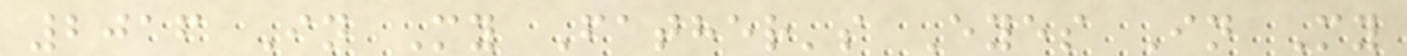2016 In My Father's Eyes In My
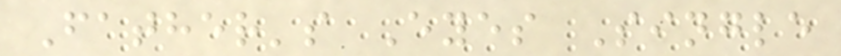Father's Eyes Single
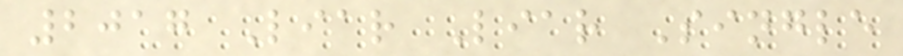2017 Liar Liar Single
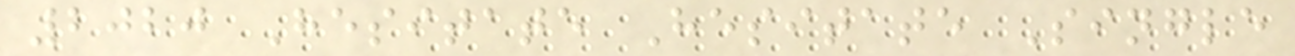2020 Hesitate Hesitate Single
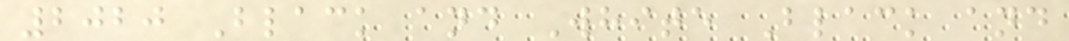2020 Black and White Black and
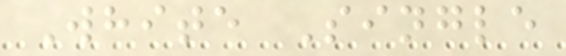White Single
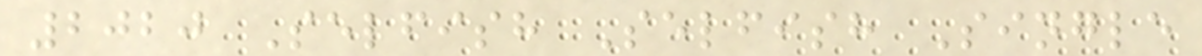2020 Selfish Selfish Single
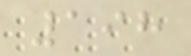198
